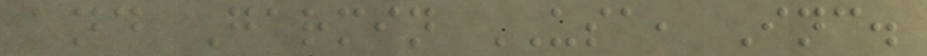and Garmin USA, Inc.
